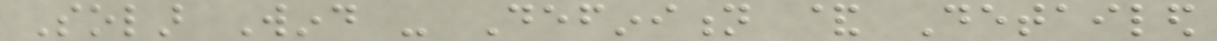Solar Wind - Definition & Detailed
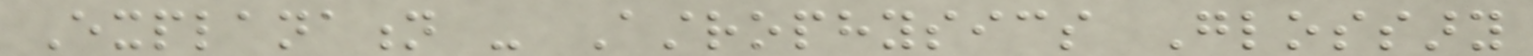Explanation - Astrophysics Glossary
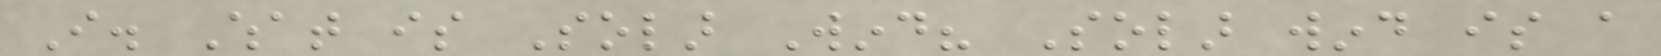I. What is Solar Wind? Solar wind is a
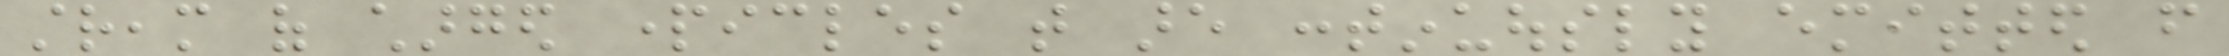stream of charged particles that are continuously emitted from
